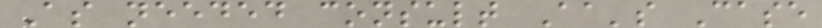As needed consult Aa's Case
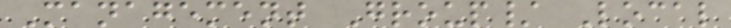Management Group/ Local
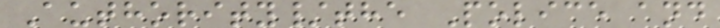Authority/the Police and
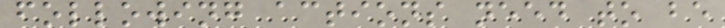following actions need to be
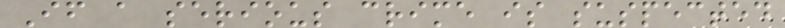If a serious crime is suspected
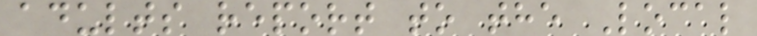adults report to the Local
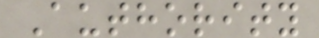Authority
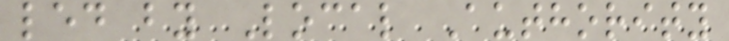led by Local Authority
